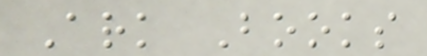Ark Books
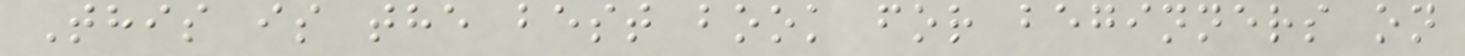This is the best book for beginners on
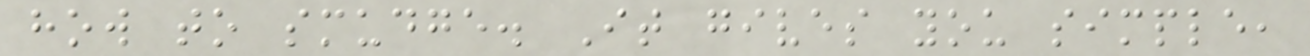how to smudge. It gives you simple,
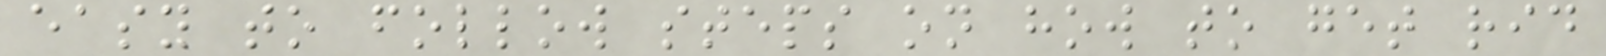easy to follow steps on how to get rid
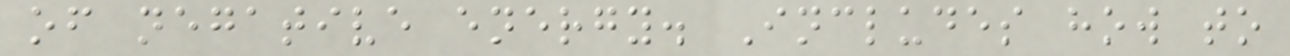of negative energy. Includes how to
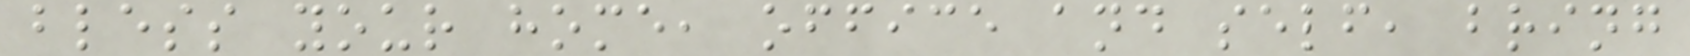bless your home, office and self, bring
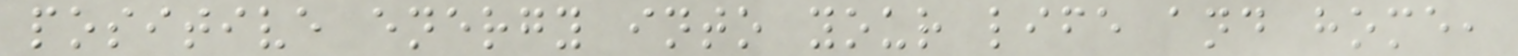positive energy into your life and home,
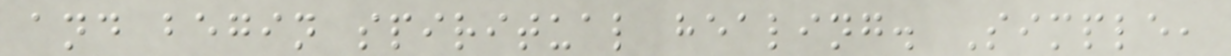and begin spiritual healing. Simple,
